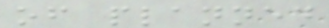of planned
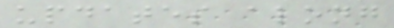updates along
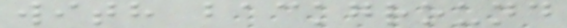with background
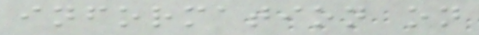information on
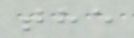the
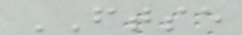FTSE
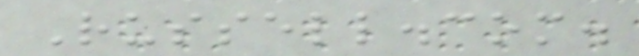Russell.com.
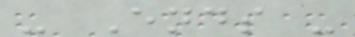- Ends -
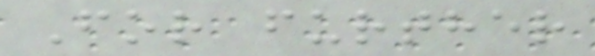For further
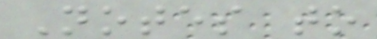Notes to
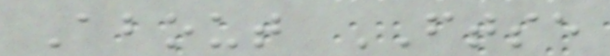About FTSE
